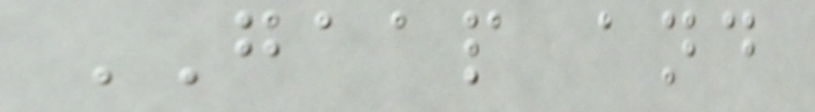GAAP and
